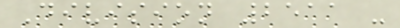Division 2511 -
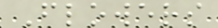Flowers
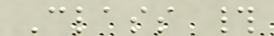Class #
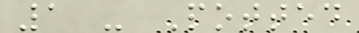1 - Potted
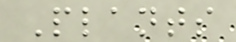Plants
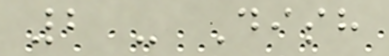2 - Dish
